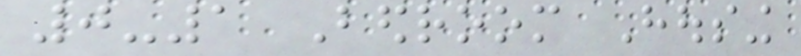0-1 Bedroom Housing
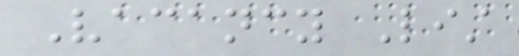Vacancy List
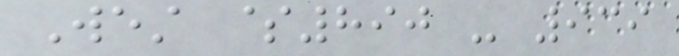West $890 - 939
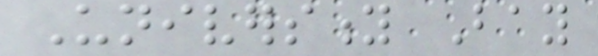University Bay
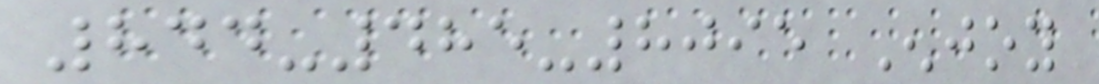844-485-8095 Enjoy
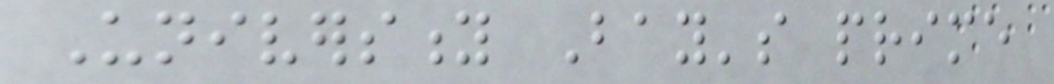University Bay's prime
